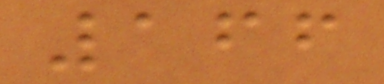166
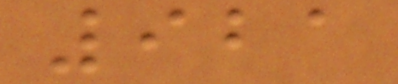921
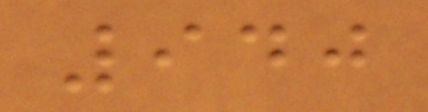940
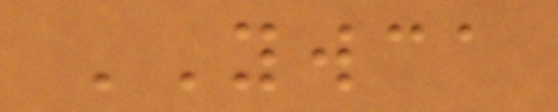YWCA
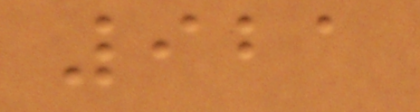921
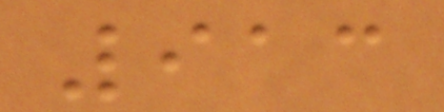913
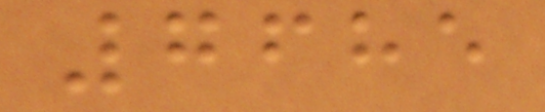7685
